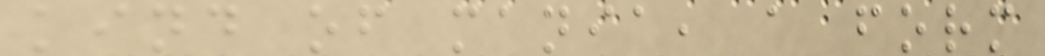kind of mania, a form
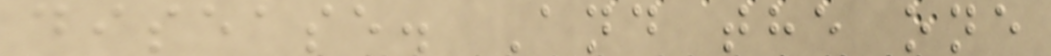disease. And the one
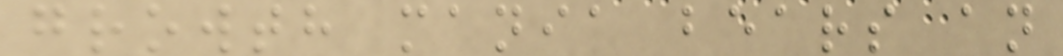growth mania bears an
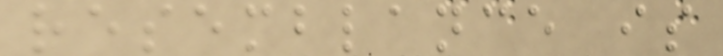resemblance is
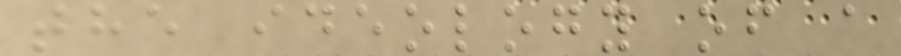the ideology of a
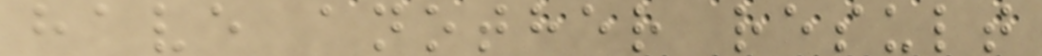have another result
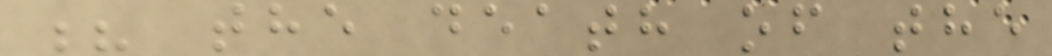? the death of the
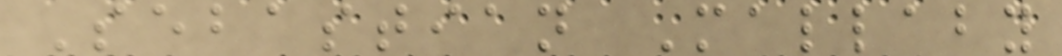Sebastian Mallaby
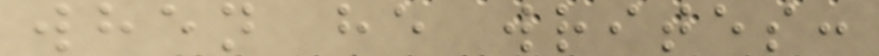when he writes:
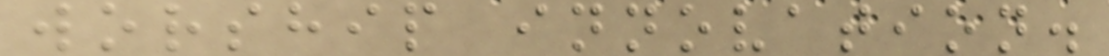worship innovation.
